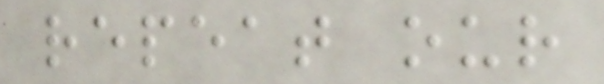repeat our
